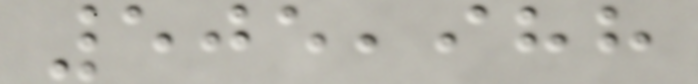505,988
